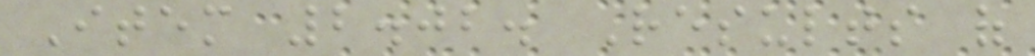Item 2.02. Results of
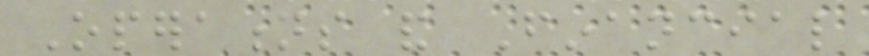Operations and Financial
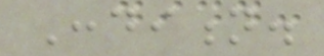Condition.
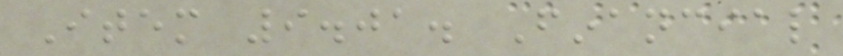Item 9.01. Financial
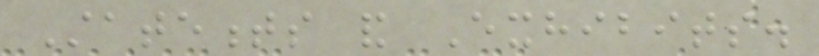Statements and Exhibits.
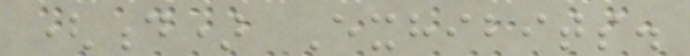(d) Exhibits.
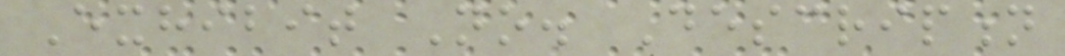Exhibit No. Description
